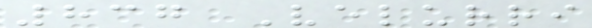837 Velurri
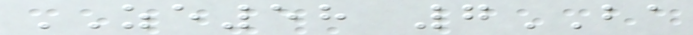ZE58 7BA
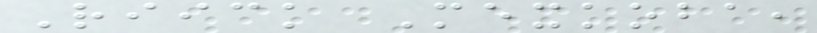Riick Mexkoba,
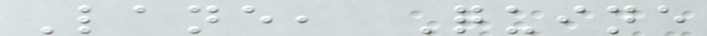Lane, Quine
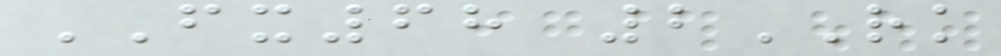FX68 2RK
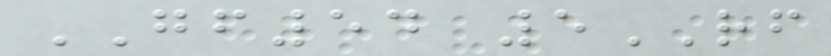GF54 5RF
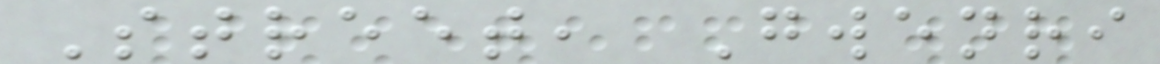Street, Gwenri
